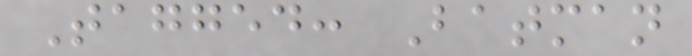Tagged: Batman
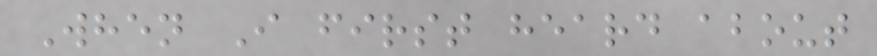When I first heard about
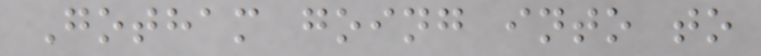Gotham going into to
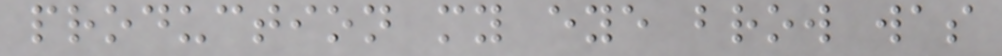production my eye brow was
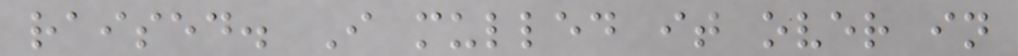raised. I mulled it over in
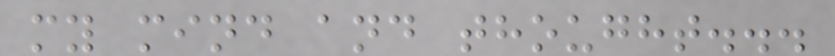my mind and thought...
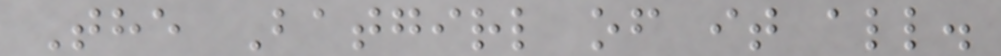The Batgirl of it all.
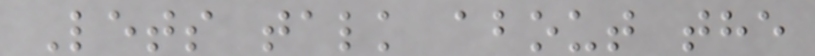Lets talk about the
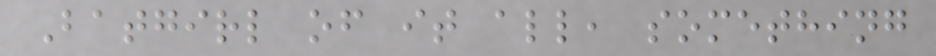Batgirl of it all, something
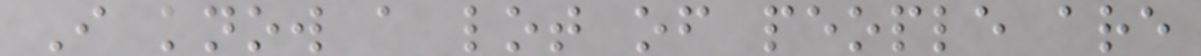I know a lot of people are
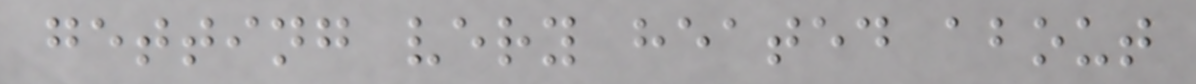getting very heated about
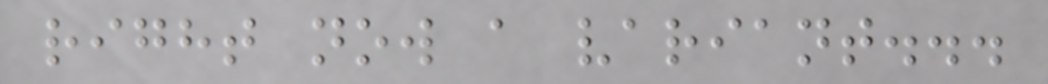right now a variant...
